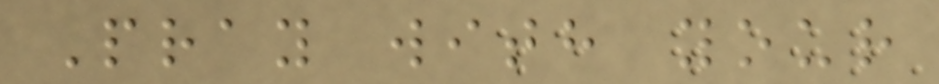Pray with your
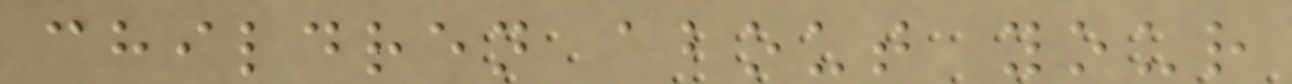children about your
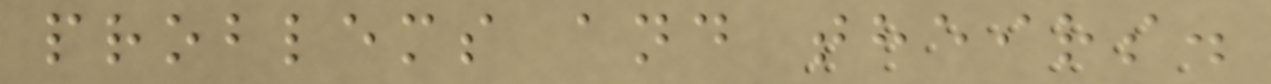problems and theirs.
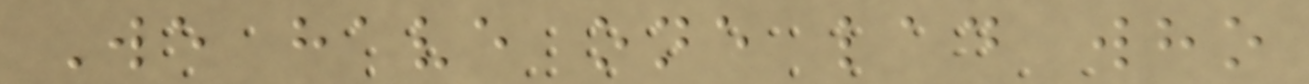We have one lad who
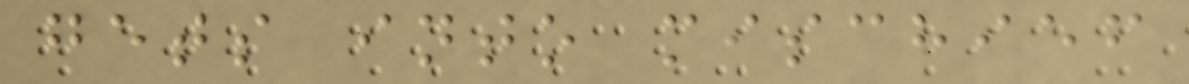gets into mischief
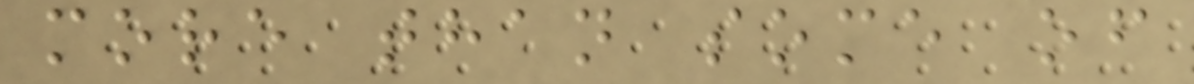more than some of
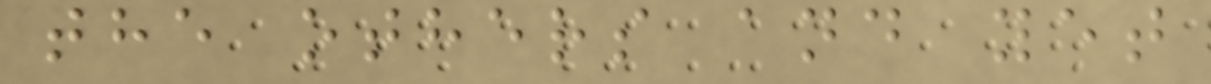the others and yet
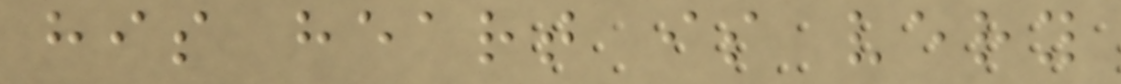his heart is very
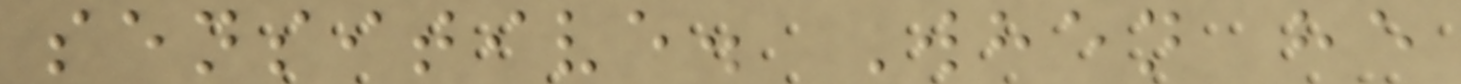sensitive. When he
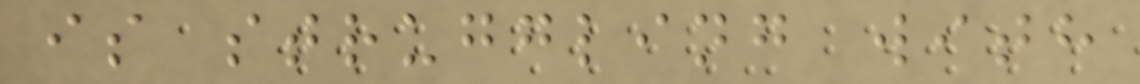is struggling with
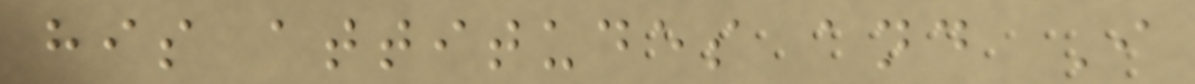his attitudes and I
